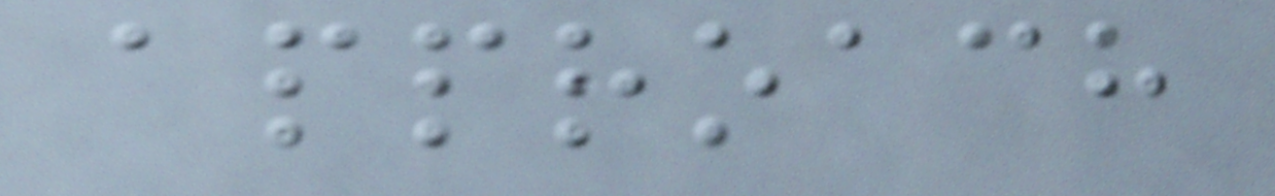approach
